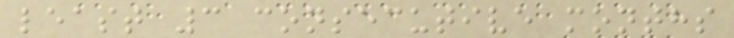least 3 consecutive months
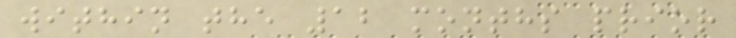within the 12 months prior
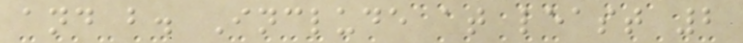and b. Include at least 2
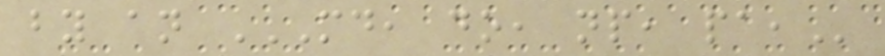by an MD, DO, NP, PA,
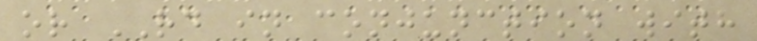or RD in conjunction with
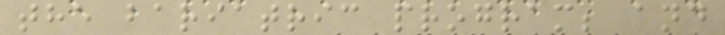the bariatric program; and
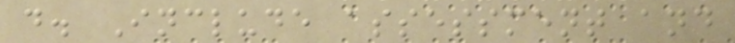d. Include assessment and
